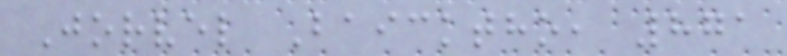Jorvel Baicktho, 871
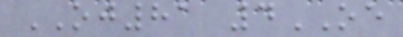OJ81 4OE
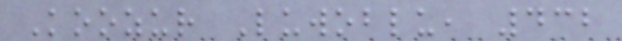Koozur Luwoblu, 432
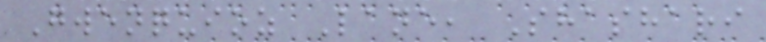Gwenquioz Lane, Shashari
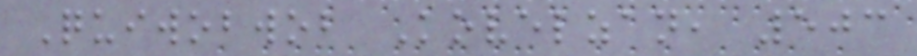Quiwobwob Kovelzan, 503
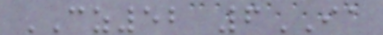CZ52 6IA
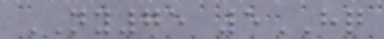NY75 5HQ
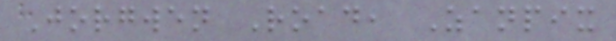Jorgwen Road, Zanpix
